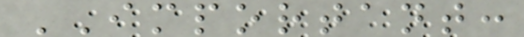IMPORTANT:
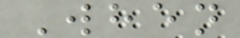When
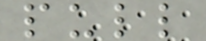pull
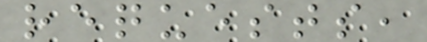requests,
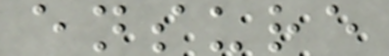ensure
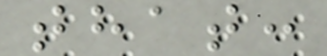that:
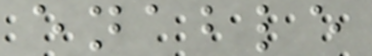enable
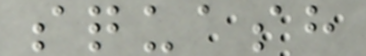squash
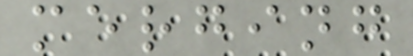merging
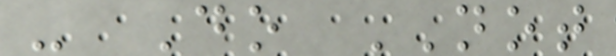- Do NOT
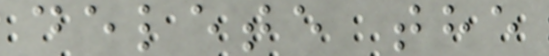delete the
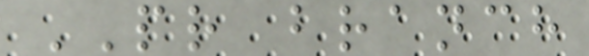PR branch
